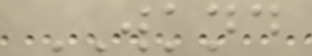WKND
